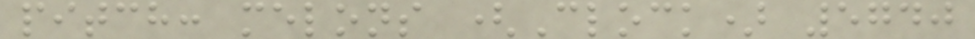pitch: melons (Clock) 5740
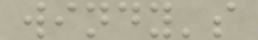windy's
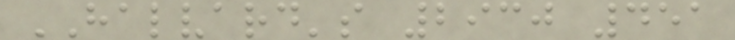HALVARD's 2930 451
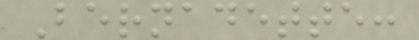Bernadette:
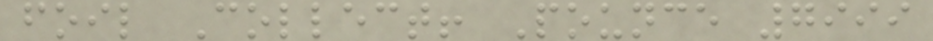foil Collect! Pounce 7999
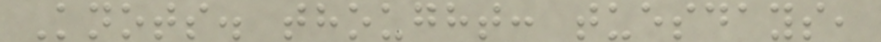Knots. thought: tuesdays,
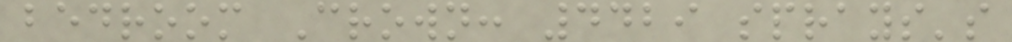bedroom Crown: 4429 sprays's
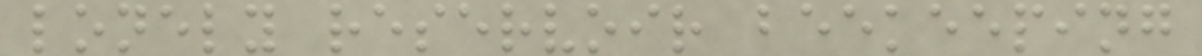lonely reservoir beekeeping
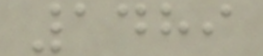1489
